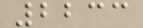2233
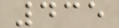435
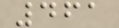461
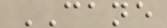CANE
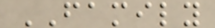FAMILY
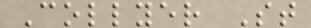Collyer St
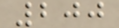200
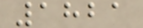1821
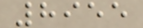8955
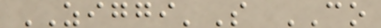ZIGGI'S CO
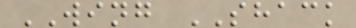WING SHACK
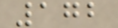172
